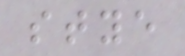stye
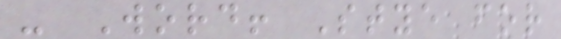- Word! Stye for
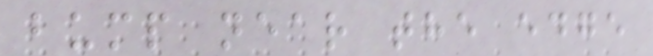bump near the edge
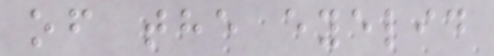of the eyelid
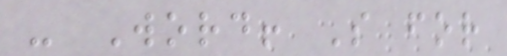- Word! S for
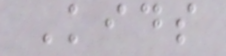Kids
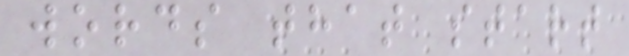words that start
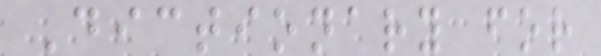Dictionary for
